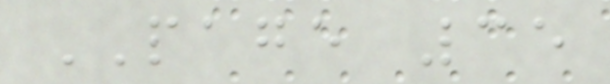PAGE 35
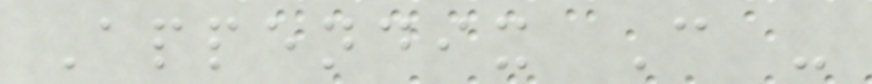Appendix C -
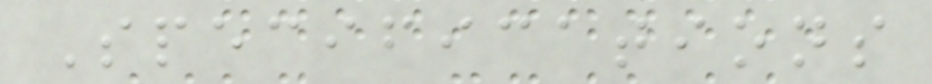Specifications
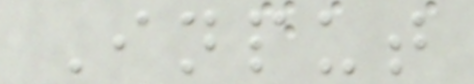Input
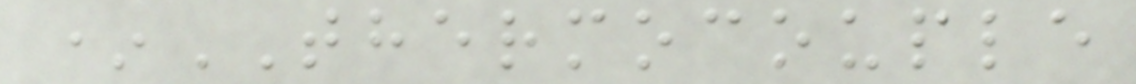*THERMOCOUPLE
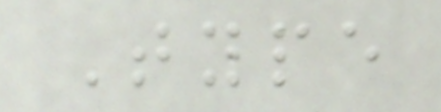Type
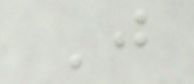J
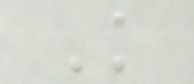K
